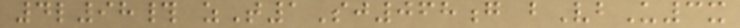4l98# zT1Sj068g bVbU3x
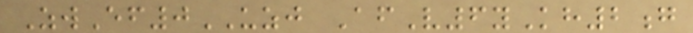ZwEf0UZJ AfV6yKh2g
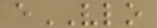eVLO
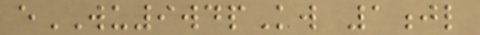eWU9wdpKw 1jl
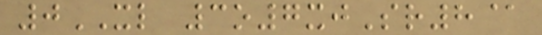0XL 3o7xjSr8@
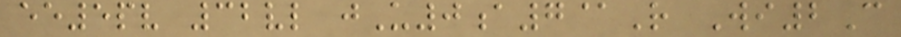ee5pv 32vl jU0a7@R Wi2C
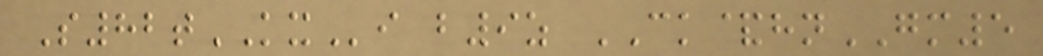S82tKXi b9z CK&hnGM5
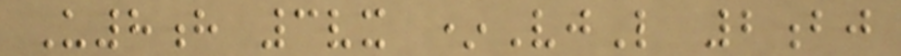U8h 3vx *VjL 2bj
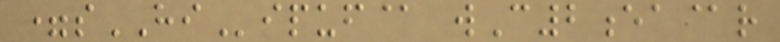=sHIipuf@ wC2ea@r
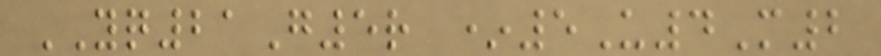YQ21G5r *5U4M2
